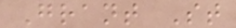Grant St
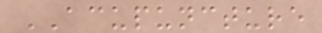ACUPUNCTURE
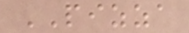PIZZA
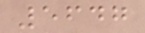5647
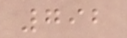792
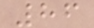86
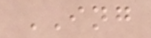ING
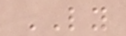LY
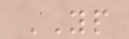YP
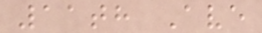11th Ave
